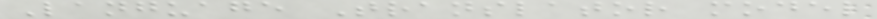Language Translator model
